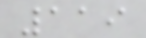119
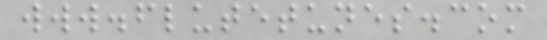www.flutetunes.com
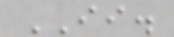II.
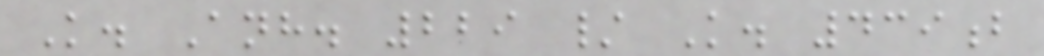K. Anh. 229 / K. 439b
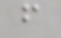f
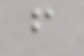f
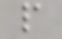p
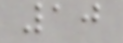10
